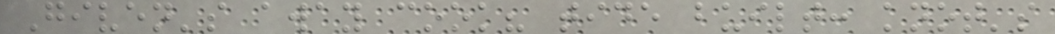Given's away cook? tide built: knot's
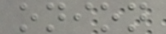onion
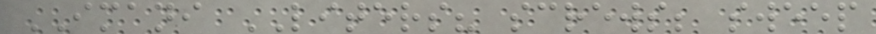IMANI LITERS? screws; sweep
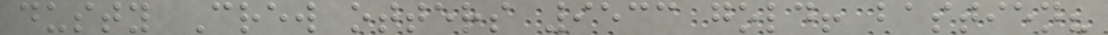dusty Crew otters 9533 gold! bastien?
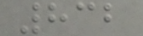832
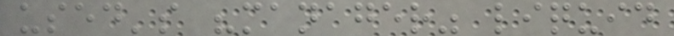used's "manager" liquid
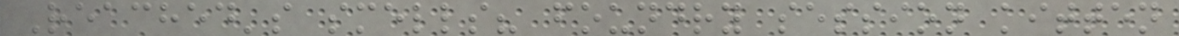Reached's smells? foundry session kitten
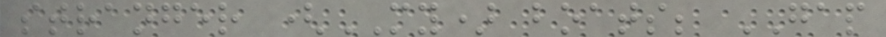stranger (MY) boats; GAP
